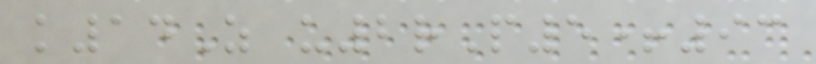k14Z u2rP5+93
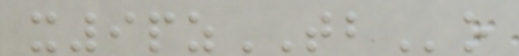x9pzTBo
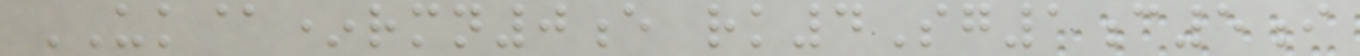UK@*rmn0e rk4Sg1c5i
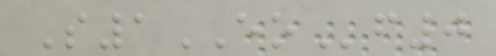S1EOf0
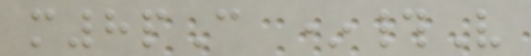m8pC *#V
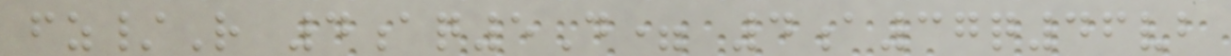fz/R 4aq5D= 4a37q46vb
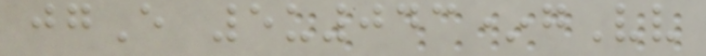jgE 5u043*gVv
